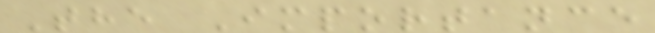The Importance
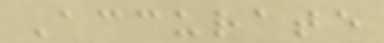Accurate
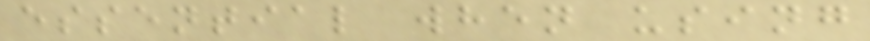essential when using
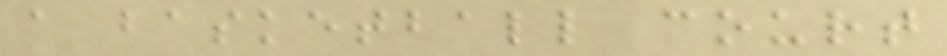a basketball court
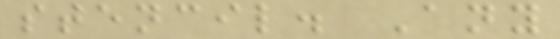stencil. Any
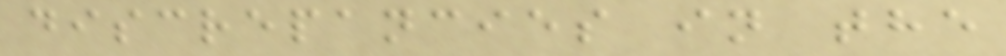discrepancies in the
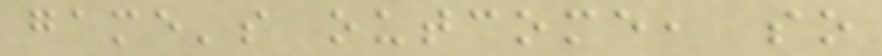game's outcome, so
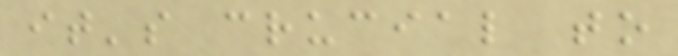it's crucial to
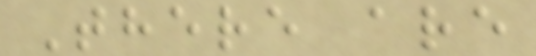There are
